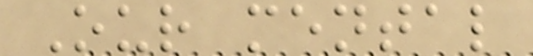Our mental
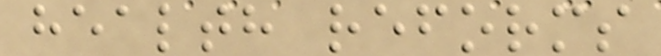health reforms
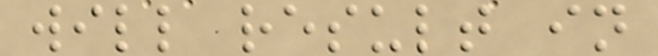will result in
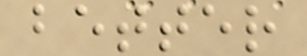better
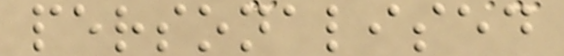personalised
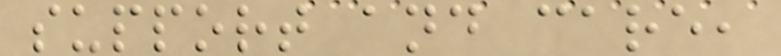support and care,
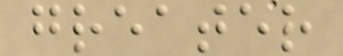greater
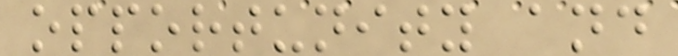opportunity and
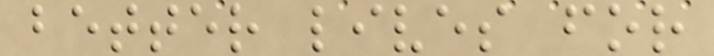better lives for
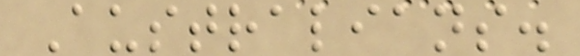Australians.
